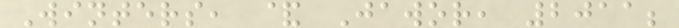Winters, & Jawor, 2011;
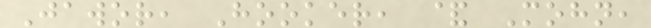Jawor, Hooker, & Mohn,
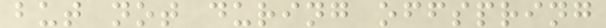but not during offspring
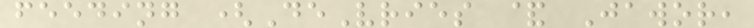feeding (DeVries & Jawor,
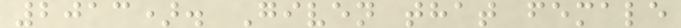2013). Given that female
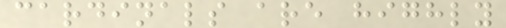cardinals are highly
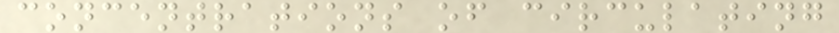concentrations of circulating
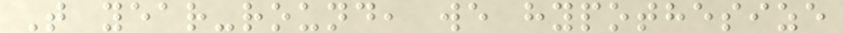T year-round, we hypothesize
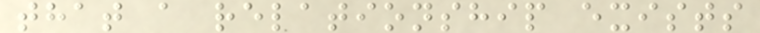that a relationship exists
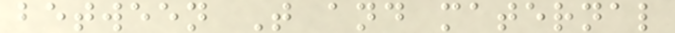between T and maternal
